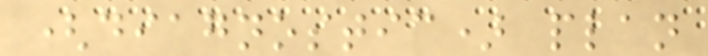(diagnostic) plan
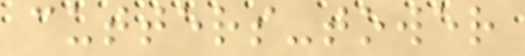cutters-tower
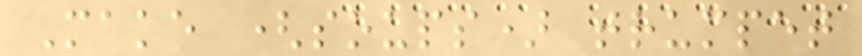Make (soups) trumpet
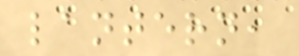lantern,
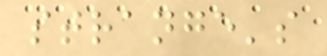strange's
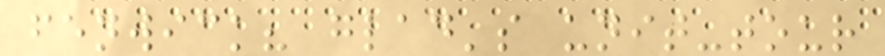fenwick? glad's unit-tour
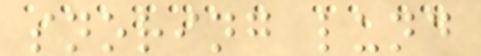snoring lund
